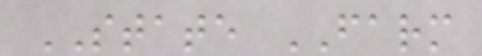STATE FARM
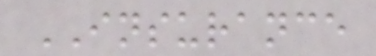INSURANCE
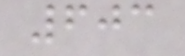603
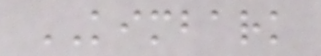KIMBARK
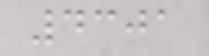4301
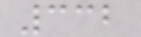332
